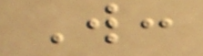W:
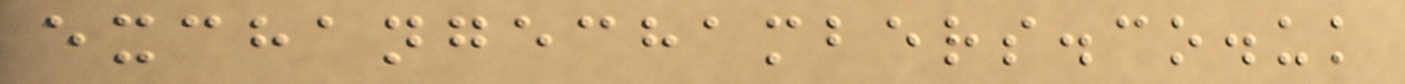exchangechambers.co.uk
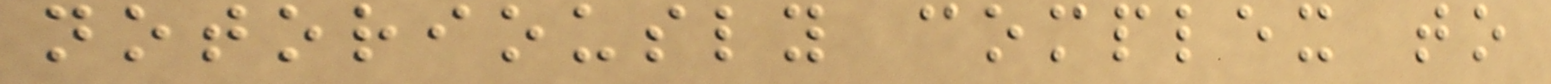notoriously complex to
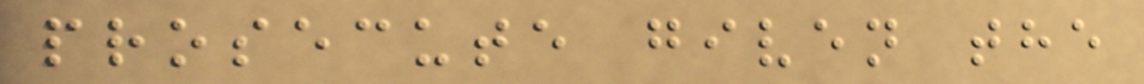prosecute given the
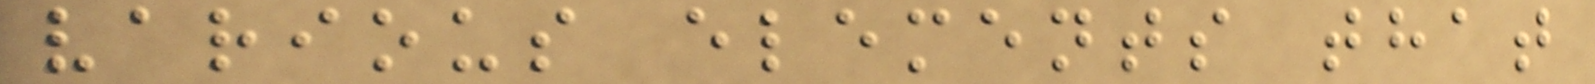various elements that
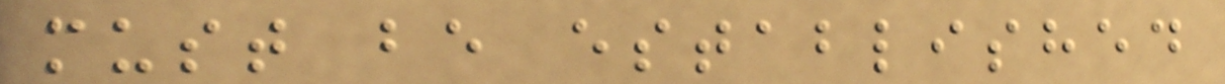must be established
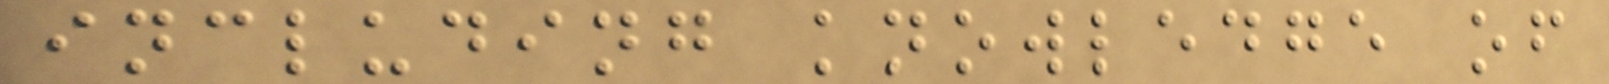including knowledge of
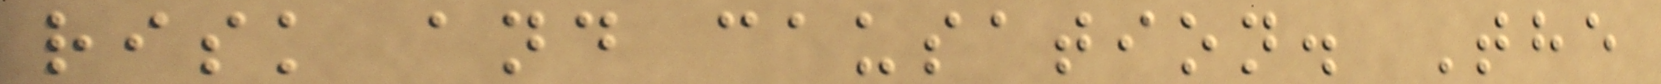risk and causation. The
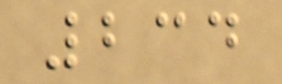234
